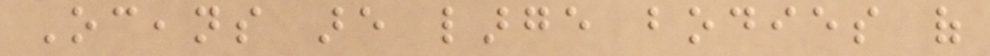Oceans are large bodies of
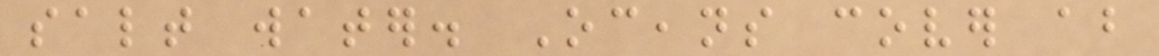salt water. Oceans cover about
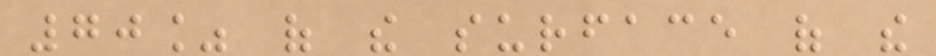70% of the surface of the
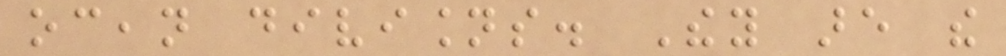ocean divisions. They are the
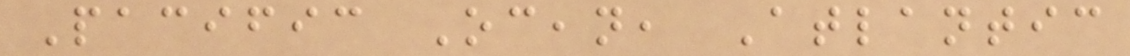Pacific Ocean, Atlantic
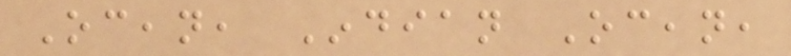Ocean, Indian Ocean,
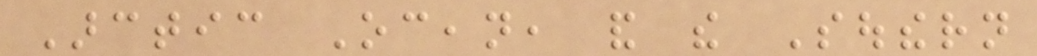Arctic Ocean, and the Southern
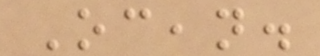Ocean.
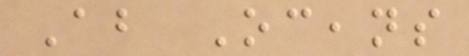About Oceans
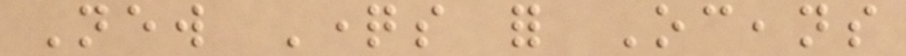New Questions for Oceans
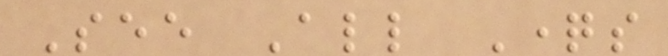See All Questions
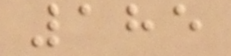185
